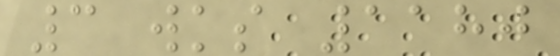3 wks 1180
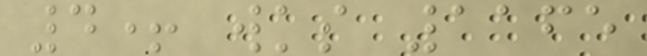4+ wks 1165
